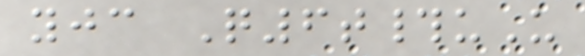yjc Q6t#uU
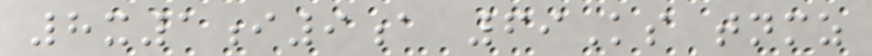8x1i9a 69Ks tnmz
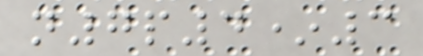n7p4*3
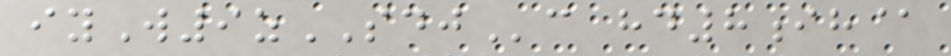iyW9zSDJc hd8ih@
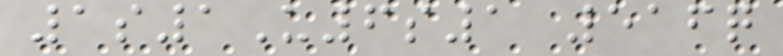1s1U6s1 516q
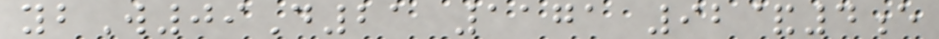ybW09D21 1171 92&4e
